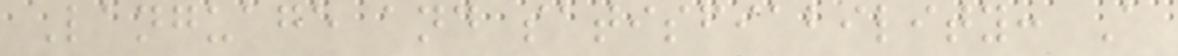Language and satisfiability: A
